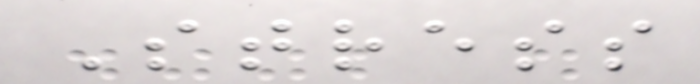Stress
